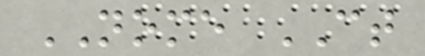NOME CT
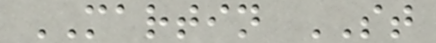MARTIN ST
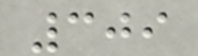309
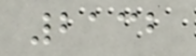2132
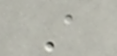A
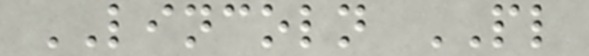LINCOLN PL
